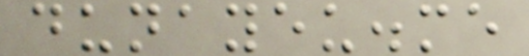dunayeu.me
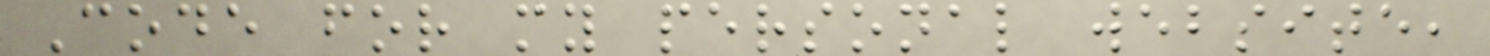Code for my personal website,
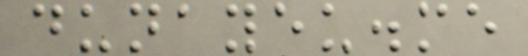dunayeu.me
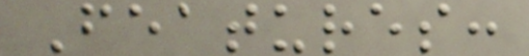Features:
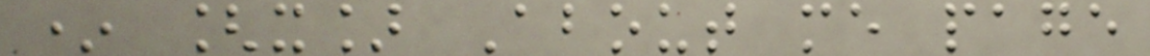* [x] About me page
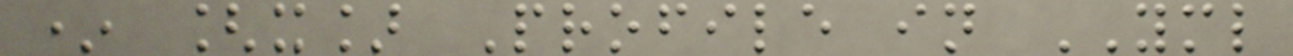* [x] Profile in YML
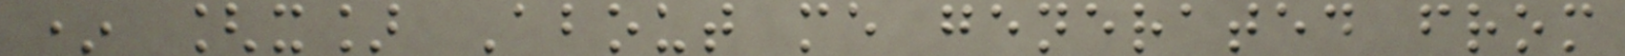* [x] About me generated from
